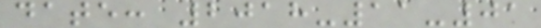date: 2018-11-01
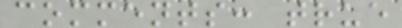comments: true
